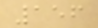156
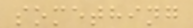something
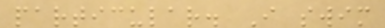particular. I swim
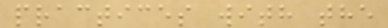practices with the
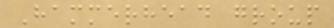Hammerhead group
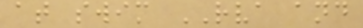at swim RVA and
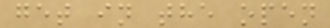get in the open
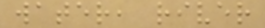water, river
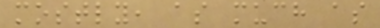mostly, as much as
